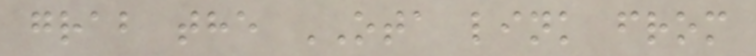grab the OTA link from
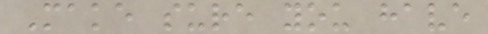Make sure you have
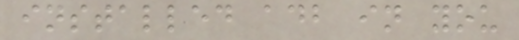installed adb in you
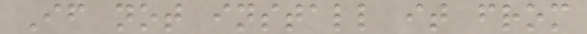If not install it from
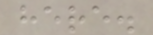here.
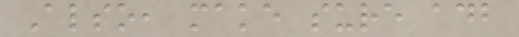Also, make sure adb
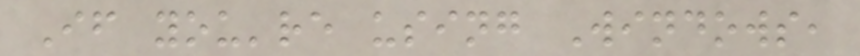If you're using Windows,
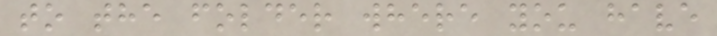to the folder where you have
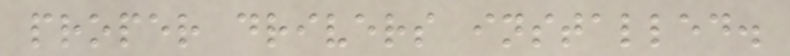proper drivers installed.
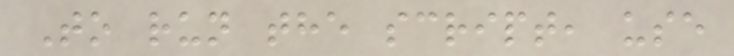To run the script, use
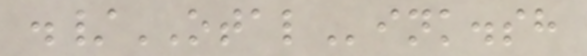./OTALink.sh
